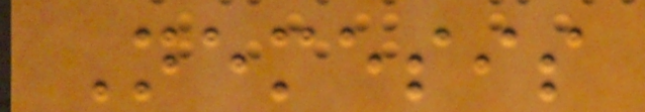Nemesis
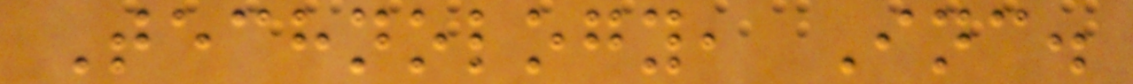Technology, Inc.
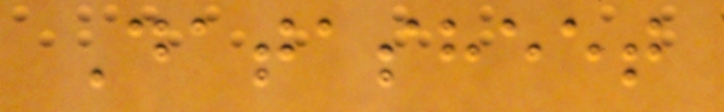Datasheet
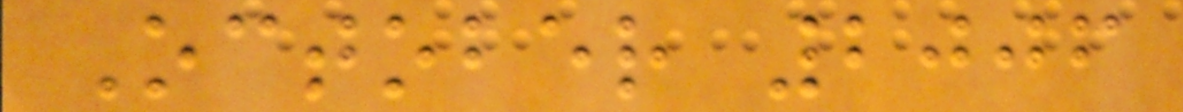October 2006
